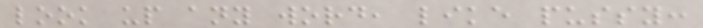look up any word, like pussy:
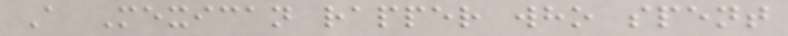A Mexican rapper who spent
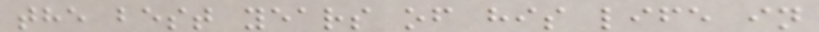the best years of his life in
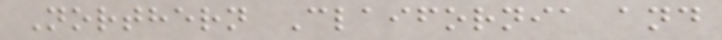Northern Claifornia and
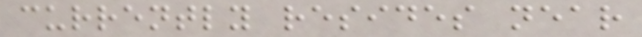currently resides near
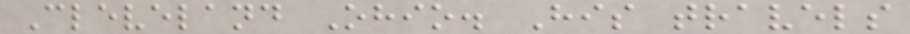Cleveland Ohio. His travels
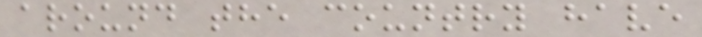around the country have
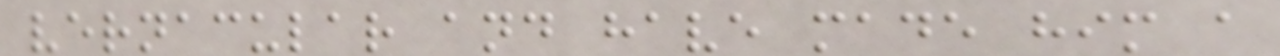vernacular and have made him a
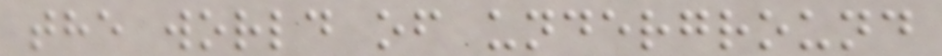the world of underground
